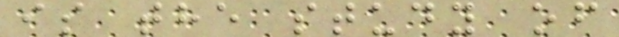is the study of
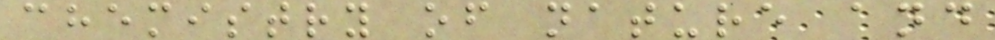chemistry of nature and
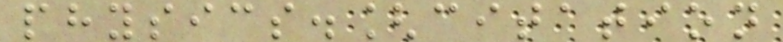physics.[citation
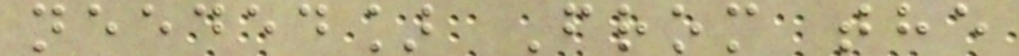needed] From the
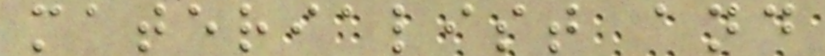materialist and
